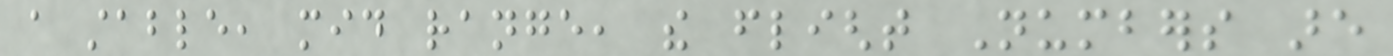a stable, mid range, the flight Numbers are
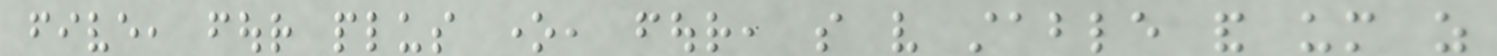five, four plus one, four, so very stable and um as
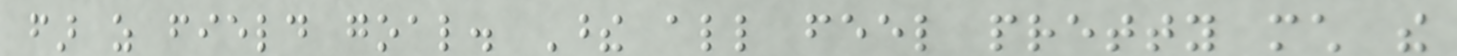far as field goal. These all feel pretty much the
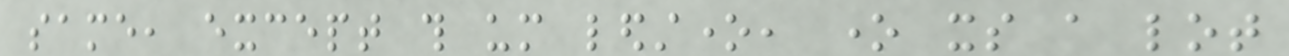same, except this um ledstone, one its a lot
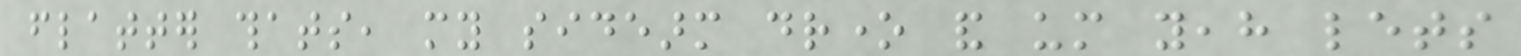flatter thats, my sidearm drone and um yeah lets
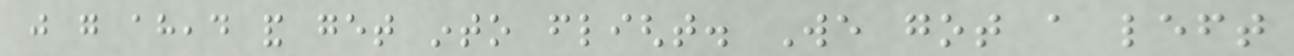just go ahead and get into flight. We got a left
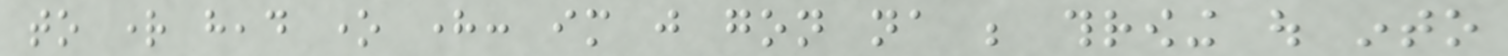to right head one here: im just gon na be throwing out into
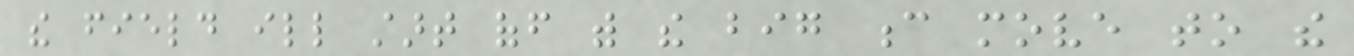the field ill start off with the big c move to the
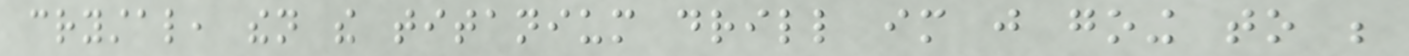crystal, then the titanium drill im just going to be
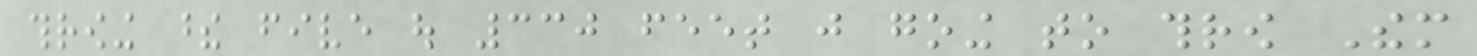throwing these five out 330 feet just going to throw Them
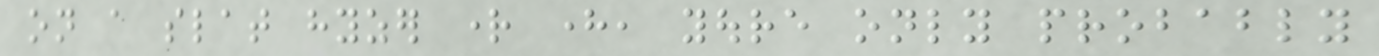on a slat hyzer right here, youre only probably
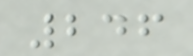246
